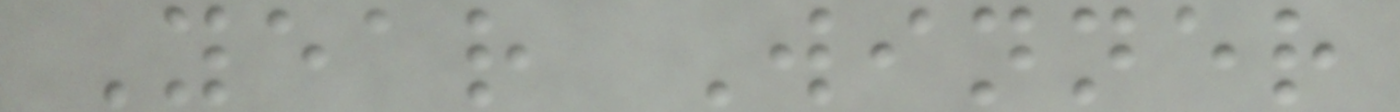Year Winner
